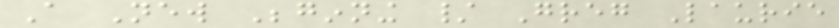A New Beginning / Greg Laurie
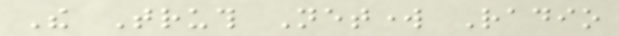The Truth Network Radio
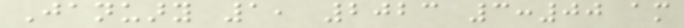January 1, 2023 3:00 am
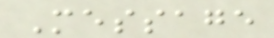Message
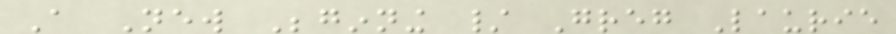A New Beginning / Greg Laurie
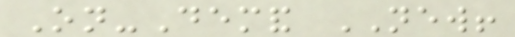On-Demand NEW!
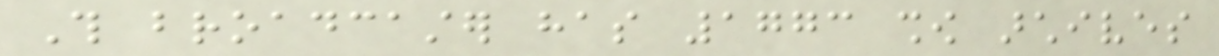This broadcaster has 1773 show archives
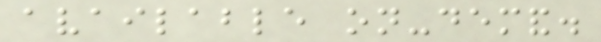available on-demand.
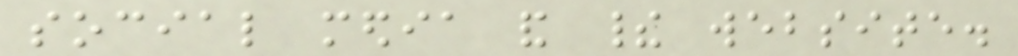social media and their website.
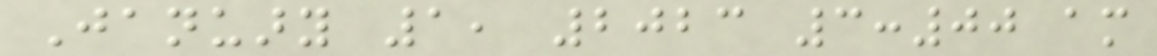January 1, 2023 3:00 am
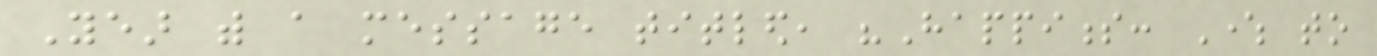Year with a message titled, "Happiness: Where to
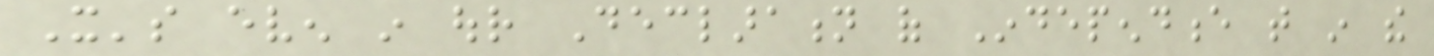It's even in our Declaration of Independence that in the
